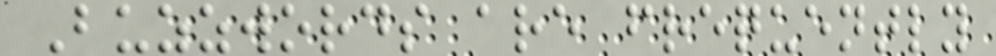Buzzwords are frequently
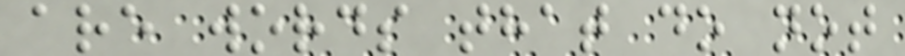are words that do not
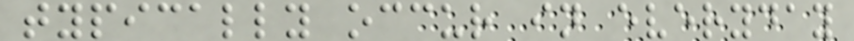typically occur in everyday
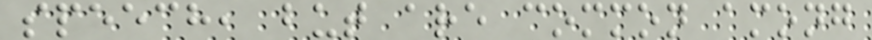speech, but are common among
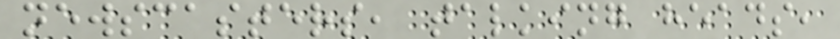newscasters, talking heads,
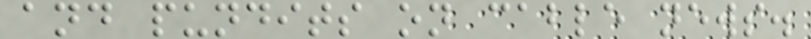and pundits on cable news.
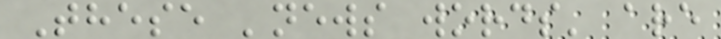These 'news words' are
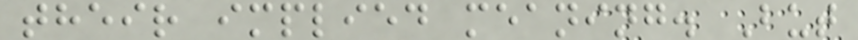their implied meaning. But
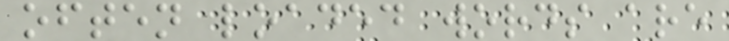often loaded words are
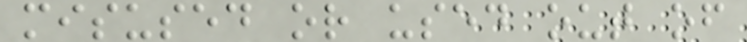misused or used out of
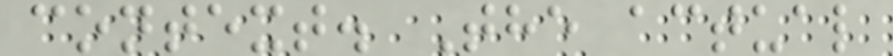context. The actual
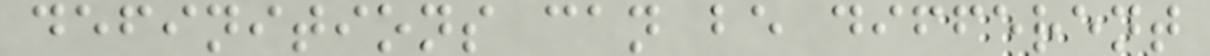definitions can be different
